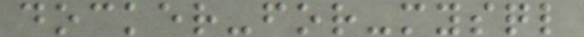docker-for-mysql
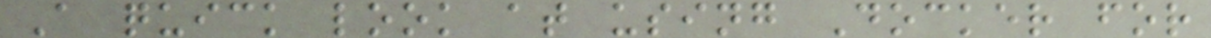A quick look at using Docker for
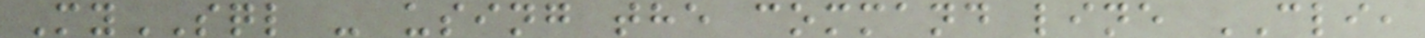MySQL - using the command line CLI,
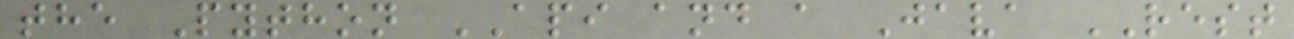the Python API and a Java REST
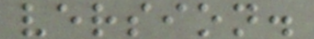version.
